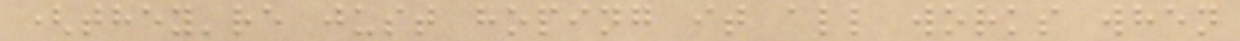(they're just hoping it all works when
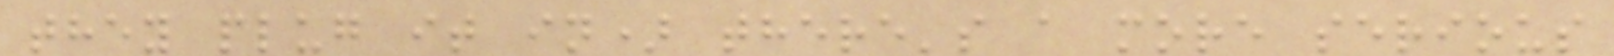they plug it in) there's a more serious
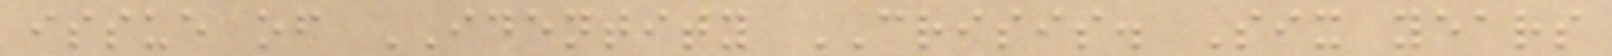issue of IDENTITY CRISIS. Six years
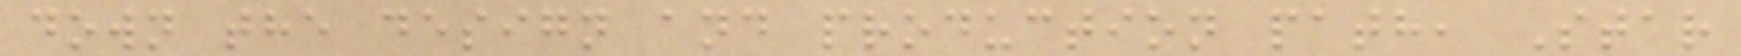down the design and production path, Star
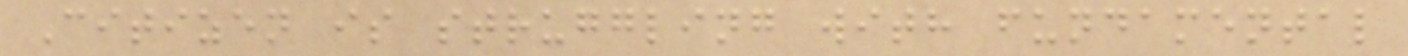Citizen is struggling with fundamental
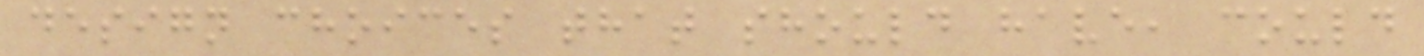design choices that should have, could
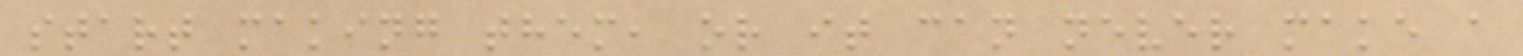start making them, or it can never make a
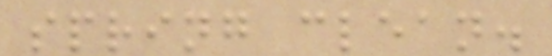spring clean.
